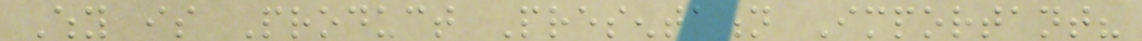Why is Product Presentation Important?
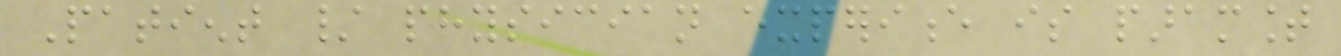Patient / physician experience is paramount
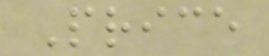Price
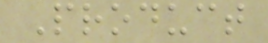Product
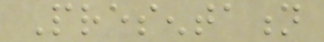Presentation
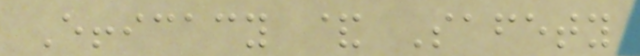Efficacy & Safety
